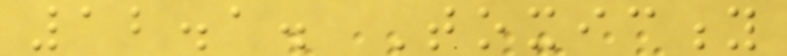12.1. Toxicity
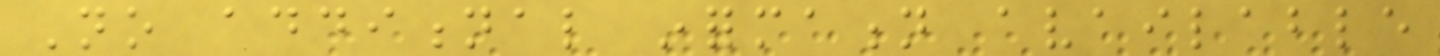No additional information available
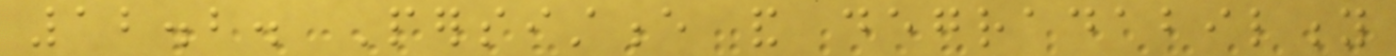12.2. Persistence and degradability
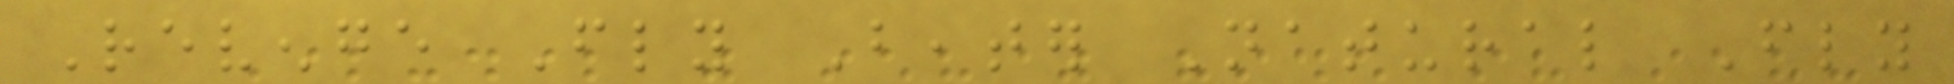Revenge Fly Beater Natural Fly
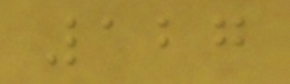127
